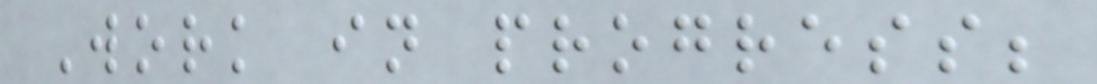Work in progress;
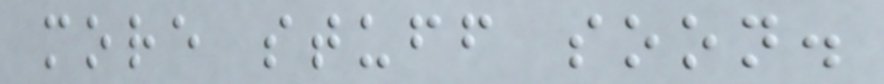more stuff soon.
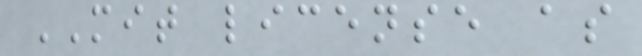MIT license as
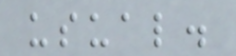usual.
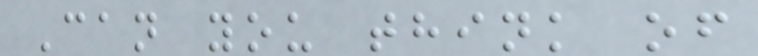Can you think of
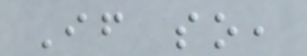If so,
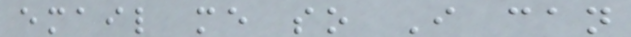email me so I can
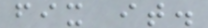fix it.
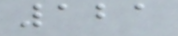121
